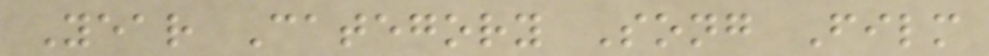Year Category Song Film
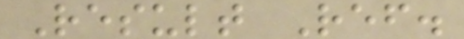Result Ref.
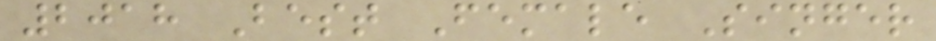2018 Best Female Singer
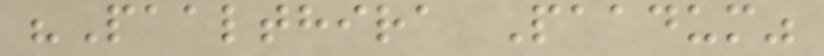"Paalthira Paadum"
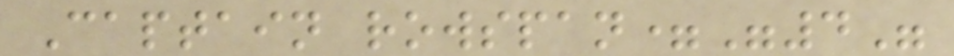Captain rowspan="4"
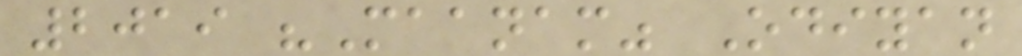2019 "Maanam" Odiyan
